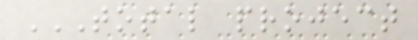TOTAL PROJECT
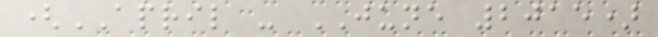(APRIL - JUNE 2015)
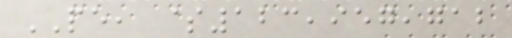PE, $123,957,712
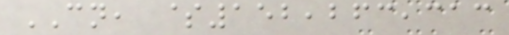CN, $152,263,313
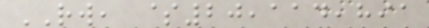RW, $20,114,891
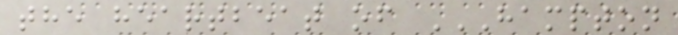the heartbeat of HAMPTON
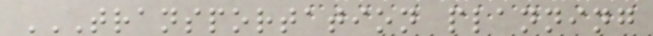TRANSPORTATION PLANNING
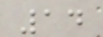14
